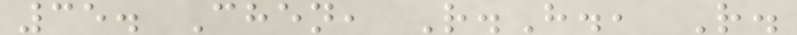35. Chen, R.H., R.
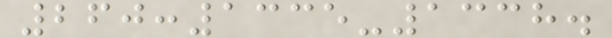260:1335-1338.
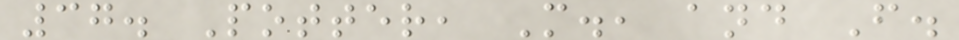37. Potter, M., and F.
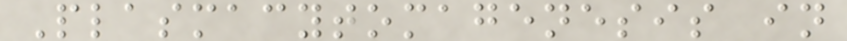Plasmacytomagenesis in
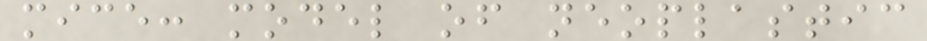mice: model of neoplastic
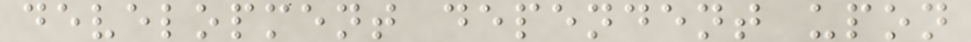development dependent upon
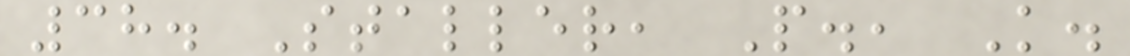38. Staller, P., K.
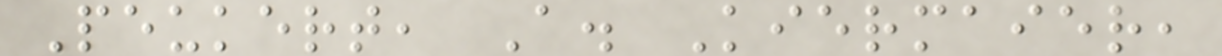Peukert, A. Kiermaier,
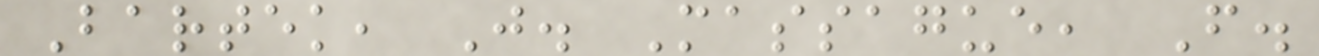Bartek, J. Massague, F.
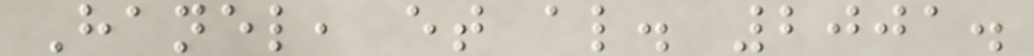Hanel, et al. 2001.
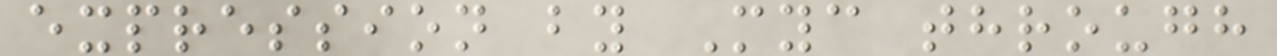expression by Myc through
